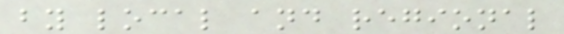by local and regional
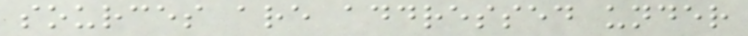sources are addressed under
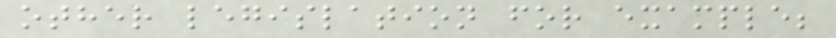other legislation for example;
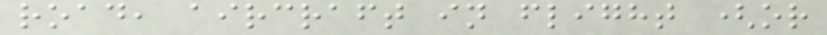road, aircraft in flight (or
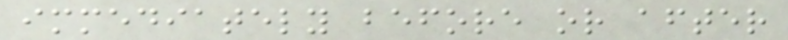immediately before or after
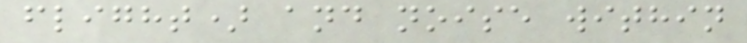flight) and noise within
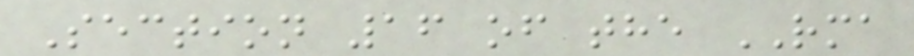Section 16 of the RMA
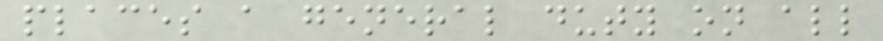places a general duty on all
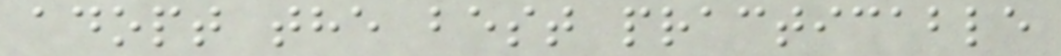adopt the best practicable
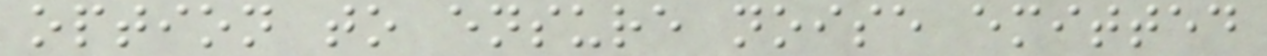option to ensure noise emitted
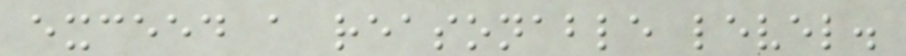exceed a reasonable level.
